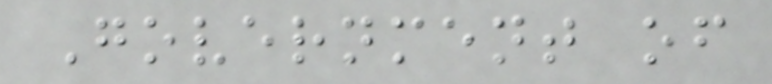Government of
